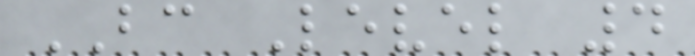BC Level 4
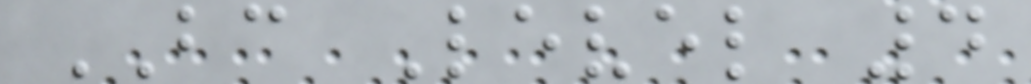BC Level 4
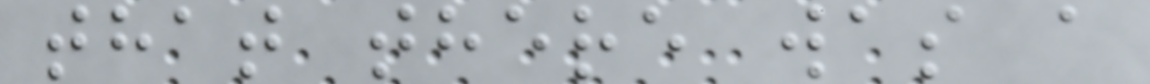that there was a
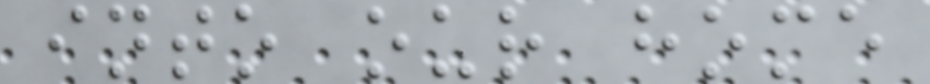into our home
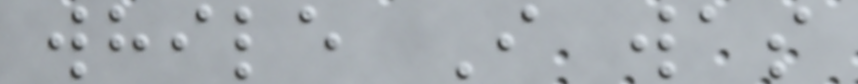while I was
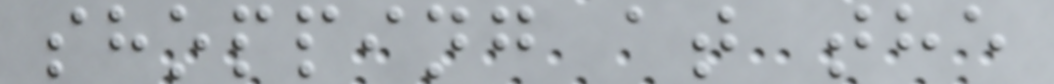shopping at the
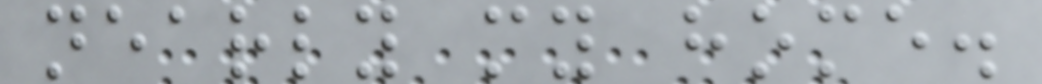nearly my home.
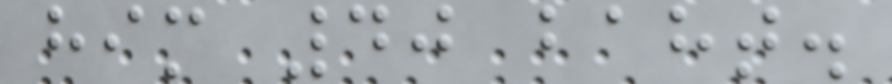him 40 baht.
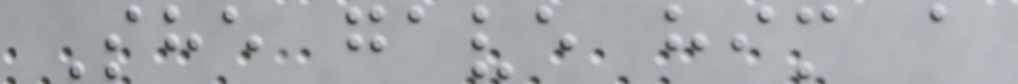She gave him a
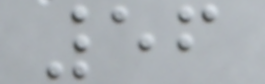56
